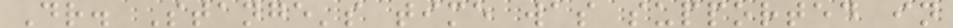Dr. Stange's time was supported in
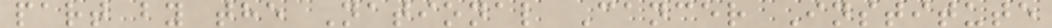part by the National Cancer Institute
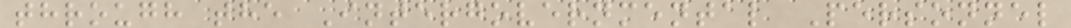through the Intergovernmental Personnel
